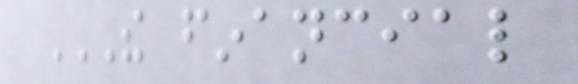THE FINANCIAL
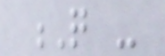Q -
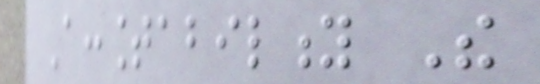Accountability The
